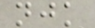njk
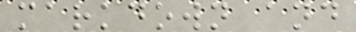markdown and
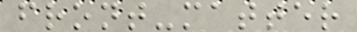front-matter
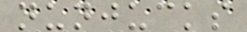nunjucks
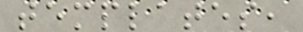templates,
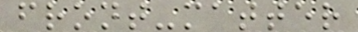front-matter
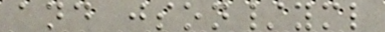and json/yml
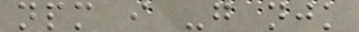npm i -g njk
